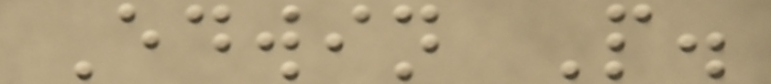Edwin P.
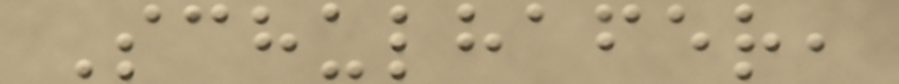Schulhafer,
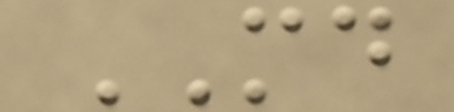MD
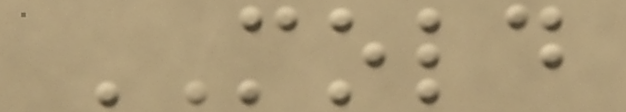MOLD
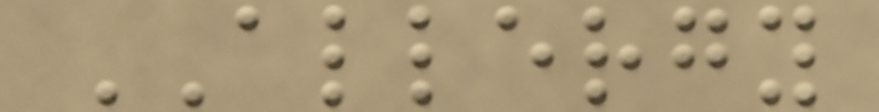ALLERGY
